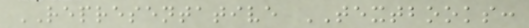REPRESENTATIVE TEXTBOOKS:
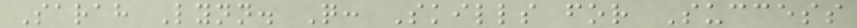Sarah Lynn. Q: Skills for Success
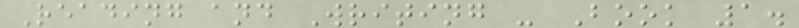Reading and Writing - Book 1.
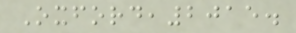Oxford,2015.
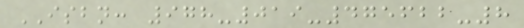ISBN: 978-019-475622-8
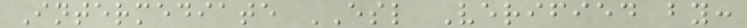Intermediate ESL Verified by:
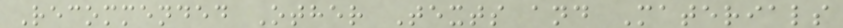Recommended Other Texts and Materials
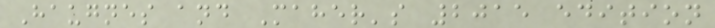Haugnes and Maher's 2015 edition
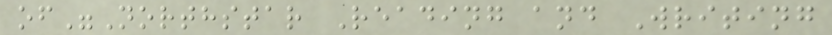of"Northstar Reading and Writing
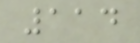114
